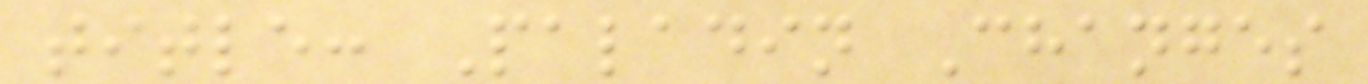title: Paladin Changes
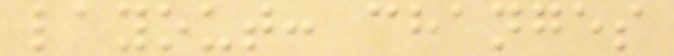layout: changes
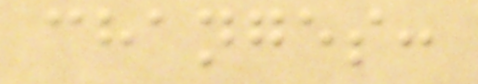changes:
